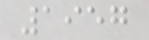1957
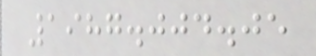1987.004.05
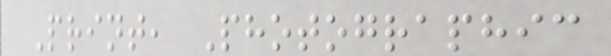Print, Photographic
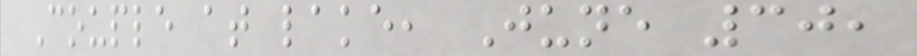Couple at lake, June 30,
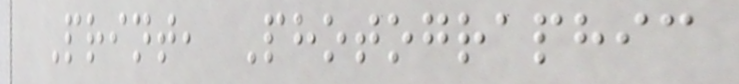Print, Photographic
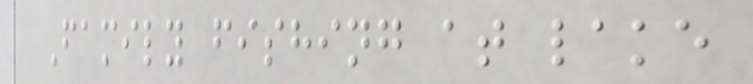Family fishing at lake
